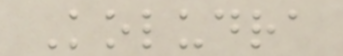Koludra
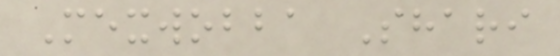Mexwobba Shari
